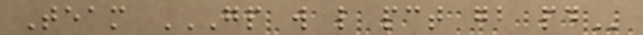Team GP W L PCT GB PD
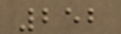252
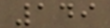149
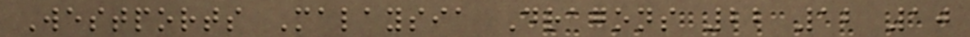Westports Malaysia Dragons 22 12 10
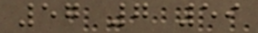57 7 59
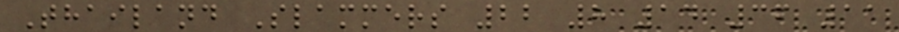Thailand Slammers 22 8 14 36 11
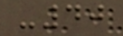-40
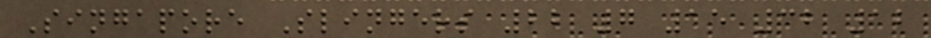Singapore Slingers 22 7 15 32 12
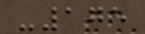-175
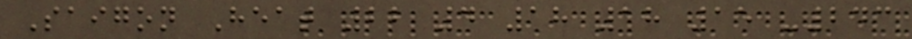Saigon Heat 22 4 18 18 15 -243
